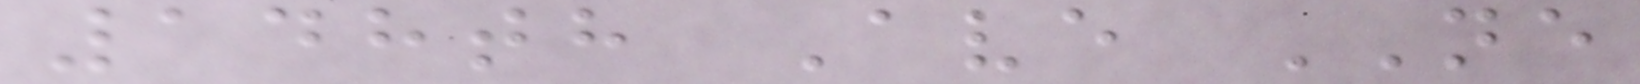148th Ave NE
